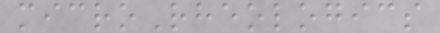microRheologics
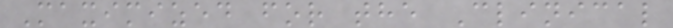Maximized for the Clinical
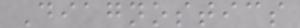Diagnostics
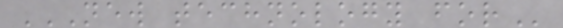NEW TECHNOLOGY FOR
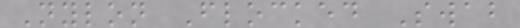Nylon Flocked Swab
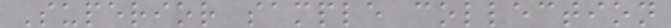Superior sample collection
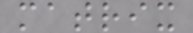matrix
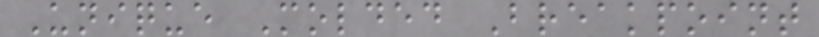Unique Molded Breakpoint
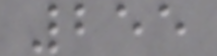255
